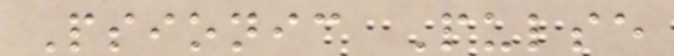Psionic Pulse
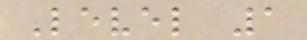Level 1
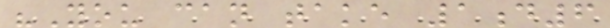"You can take 1d6
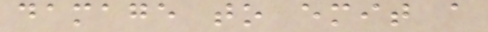damage to emit a
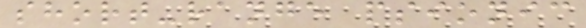short-range psionic
